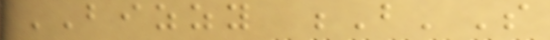BIZZY B'S
